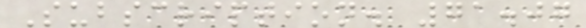Subscription. 71.07
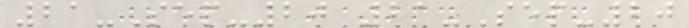21-Sep-20 21-Sep-20
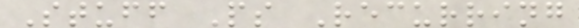Stuff Ps Recurring
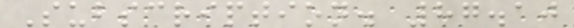Subscription. 87.10
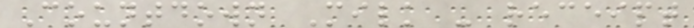Countdown Milk - receipt
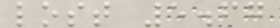lost 5.67
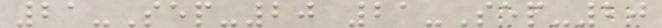21-Sep-20 21-Sep-20
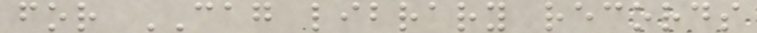for CAG library records
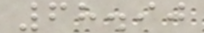68.90
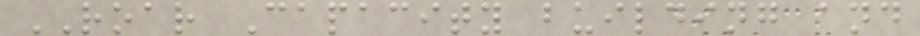ROAR Capacity building and
